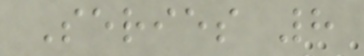Series 8
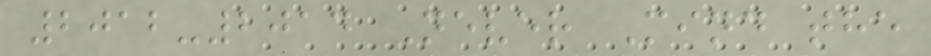2012-2014 Never Mind the
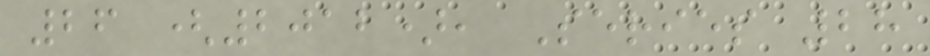26 (2012), Series 28
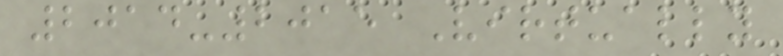2014-2015 Virtually
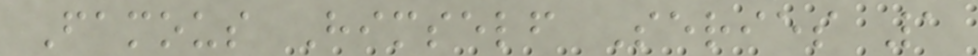Famous Himself Series 1
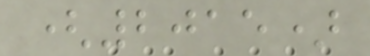(2015)
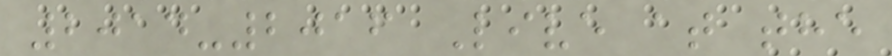2014-2016 Live at the
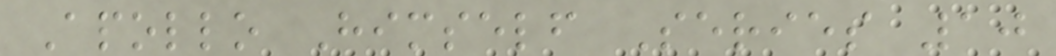Apollo Himself Series 10
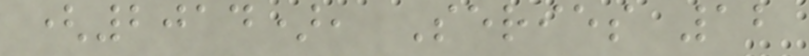(2014), Series 12
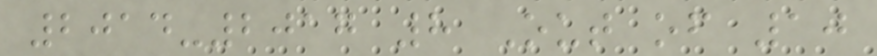2014-2017 8 Out of 10
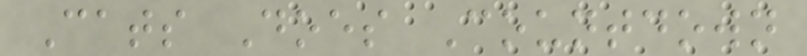Cats Does Countdown
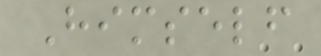Himself
